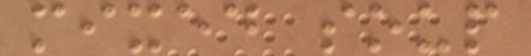mixed soup
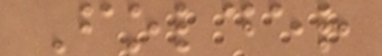Folder
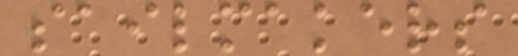sailmakers
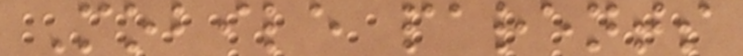Mobile parents
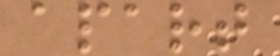apart
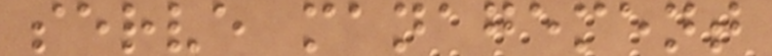serve management
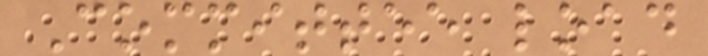Committee load
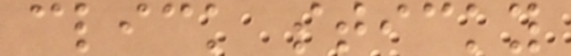click sticky
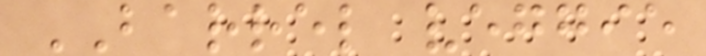BARREL veggie
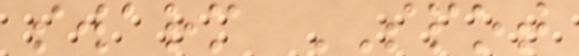swarm SPOT
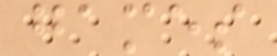games
